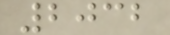2032
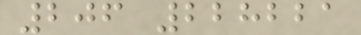206 228221
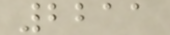2211
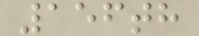156th
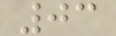03
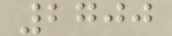2700
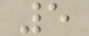5
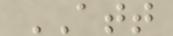ATT
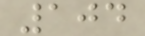104
